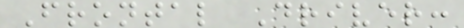Frontal Driver:
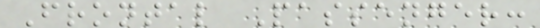Frontal Passenger:
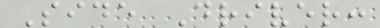Side Driver:
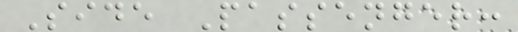Side Passenger:
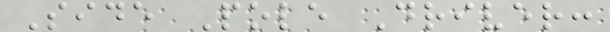Side Pole Driver:
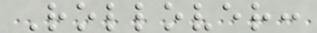Rollover:
